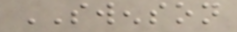SWENSON
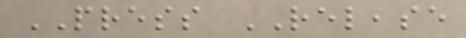PRESS RELEASE
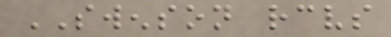SWENSON receives
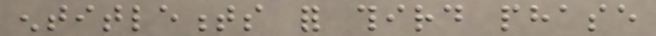entitlements for third phase
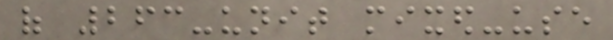of 263-unit mixed-use
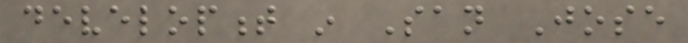development in San Jose
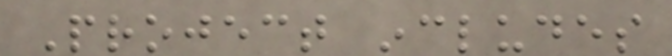Project includes
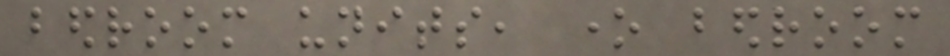bedroom units, one bedroom
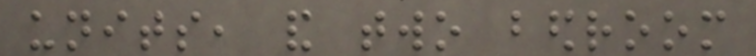units, and two bedroom
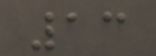13
